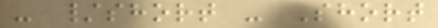- /short - Short
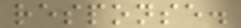response.
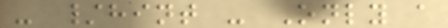- /hint - Only a
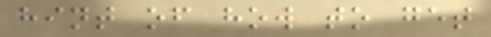hint of how to get
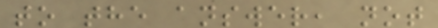to the answer, not
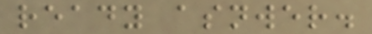ready asnwer.
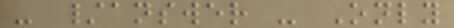- /answer - Only
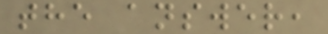the answer,
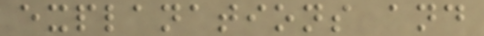explanations and
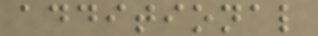additional
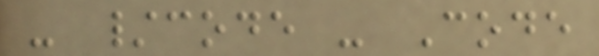- /code - Code
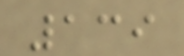139
